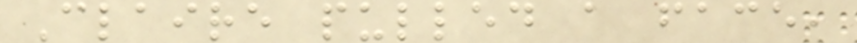Claire pulled a face,
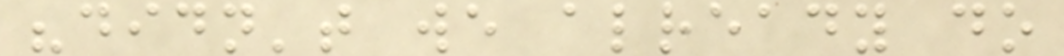"didn't we already do
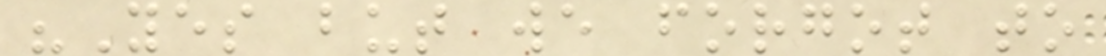"Yes but we forgot to
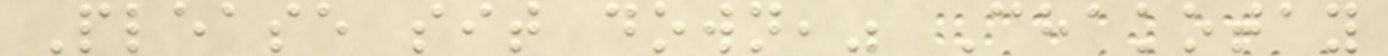Please sit down," Chakotay
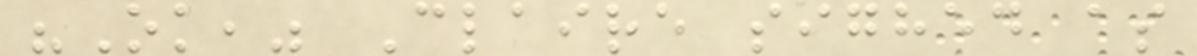"Ok," Claire sighed as
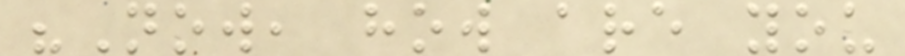"Now, how are you
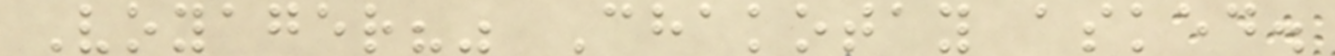Voyager?" Chakotay asked.
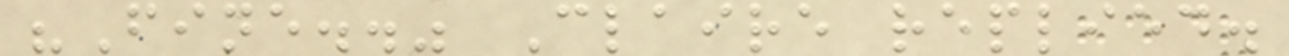"Fine.." Claire replied.
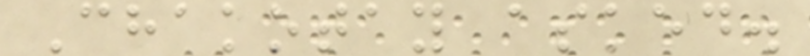Chakotay asked.
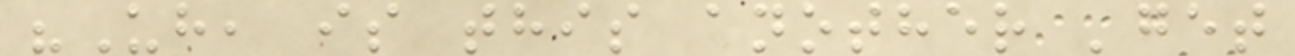"Uh, is this another 'get
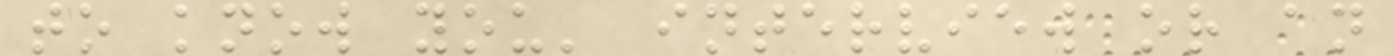to know you' interview or an
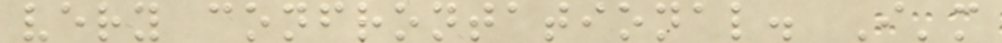very confrontational. I'm
